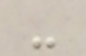-
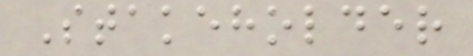Stakeholder
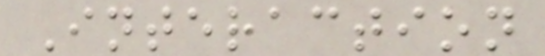Interaction
